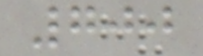700
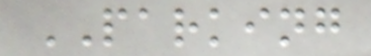PARKING
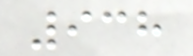938
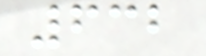632
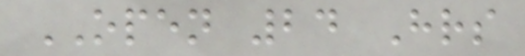OPEN 24 Hrs
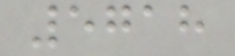5718
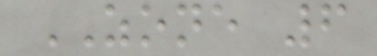ZONE 6
